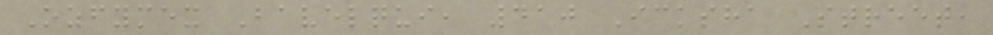Ozfymex Bavelqui, 410 Icksha Street,
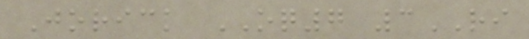Jorick OQ7 3RI
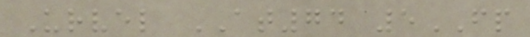Urvel AT74 5FP
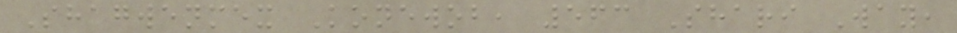Shagwenmex Konewob, 563 Shari Way,
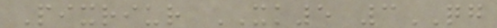Pixriur XK5 3QG
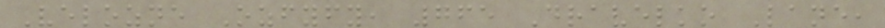Velozne Ozfyfy, 765 Dravelko Lane,
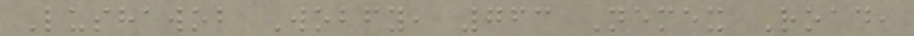Lushawob Wobfy, 763 Nemex Road,
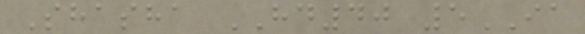Shasha HD40 5IA
